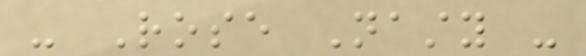- Rose Nasty -
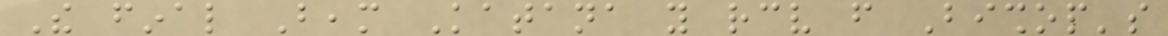The final Beam Katana you receive from Bishop's
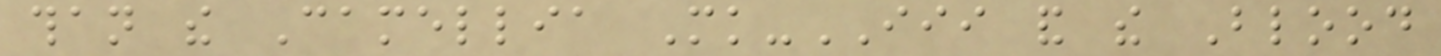than the Camellia Mk-III and the Blood
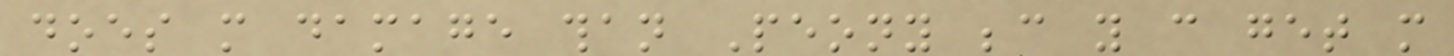does more damage than Peony because you can get more
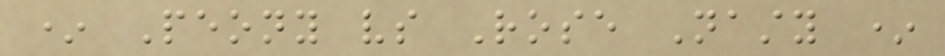* Peony vs Rose Nasty *
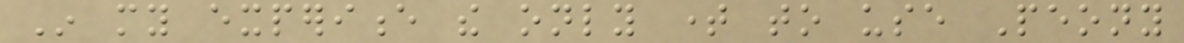In my experience the only time to use Peony
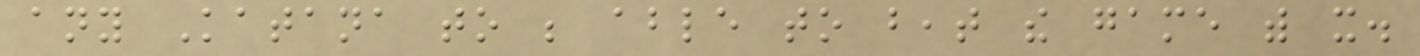any Katana to be able to beat the game with it.
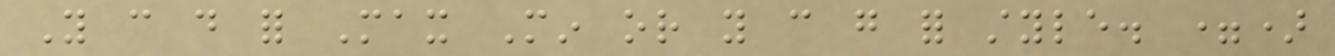You can do for Max Min or you can go for style. =)
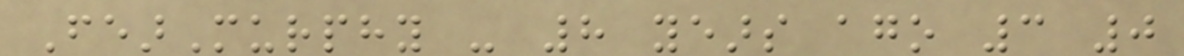FearMurphy - 8 years ago 3 0
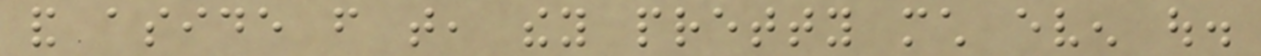and aside from that, they pretty much even out.
